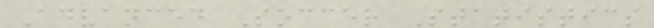Advanced Soccer Statistics
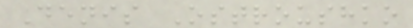Denis Ostroushko
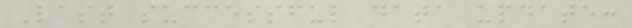Last successful data update:
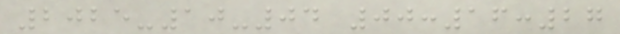2025-10-04 00:16:27
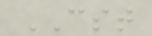CST
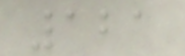121
